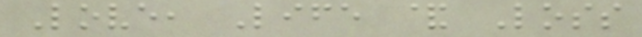Love, Life & Loss
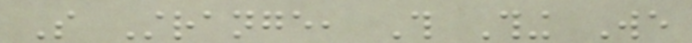So Strange, This Thing We
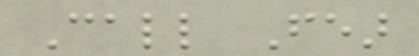Call Fear
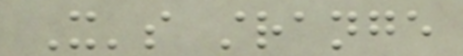It's strange
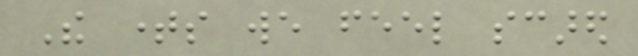The times we feel scared
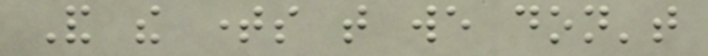And the times that we don't
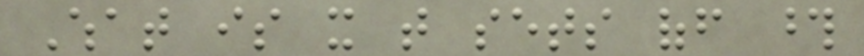What is it that sets off those
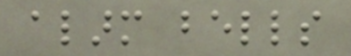alarm bells
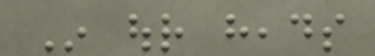In our heads
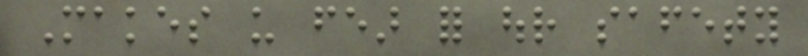Makes us fear for our safety
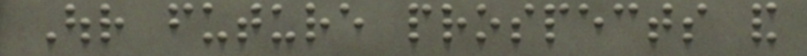Our future prospects and
